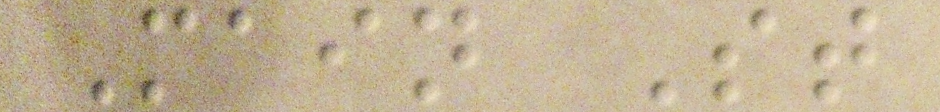Main St
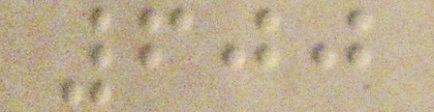600
